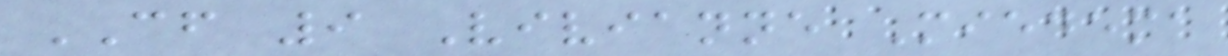CF 9 Vivianne Miedema
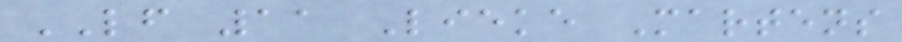LF 11 Lieke Martens
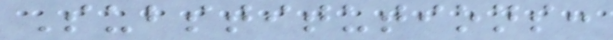Substitutions:
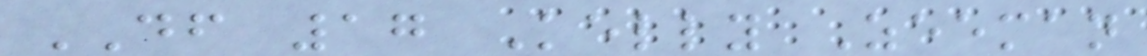DF 17 Kelly Zeeman
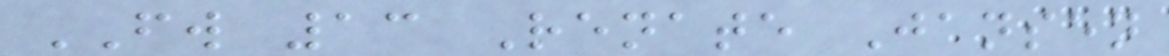FW 13 Renate Jansen
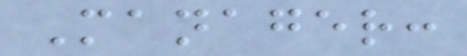Manager:
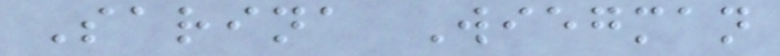Sarina Wiegman
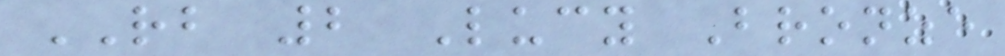RB 2 Lucy Bronze
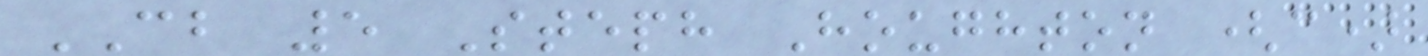CB 5 Steph Houghton (c)
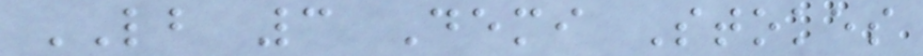LB 3 Demi Stokes
